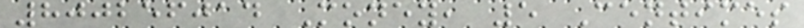800256014 Money, 5 Centimes
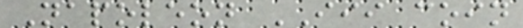Napoleon III coin
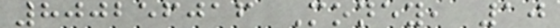800256016 Money, 10
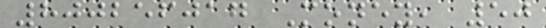800256017 Money, 50
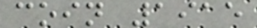coin 1915
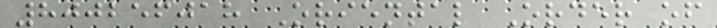800256018 Oriental Order of
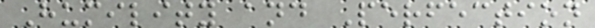Humility and Perfection
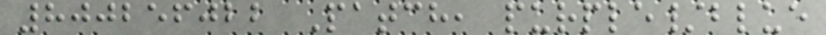800256022 Patch, purple/blue
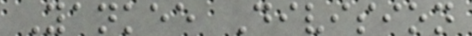Yankee Division
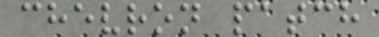chevron patch
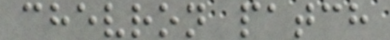chevron patch
